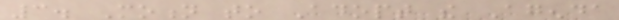3. Motion to Adopt the Agenda
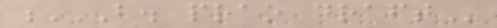B. PRAO DRAFT
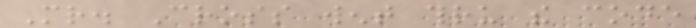Mr. Cross went thru the code
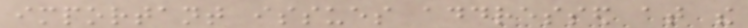important issues addressed at the
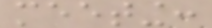meeting:
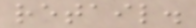retail.
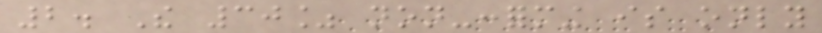2. The 30% non-conforming is only
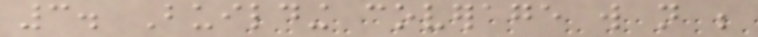3. Building coverage will not be
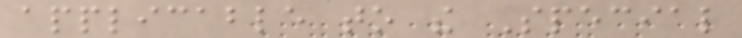applicable to the Special
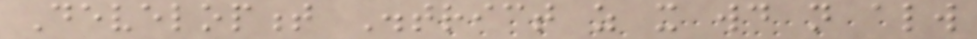Development District as it would not always
